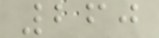260
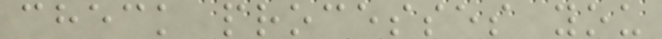check processes you
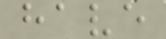have
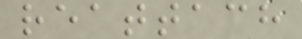reattach
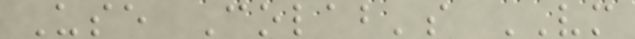Use Colab's VM
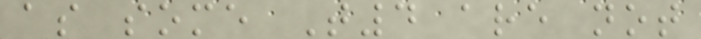as some T4 are not
